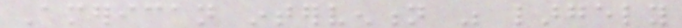American intervention was largely
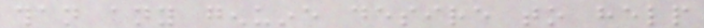than any genuine desire to help
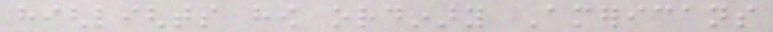highlights how ordinary Americans
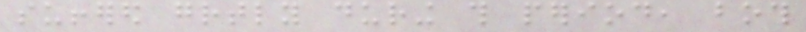suffered greatly during this period, both
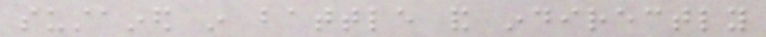sustained in battle and indirectly
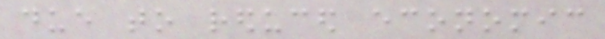due to reduced economic
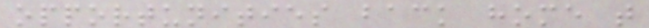opportunities back home that
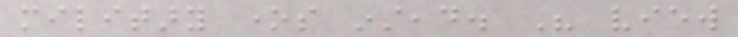military ones instead. His view
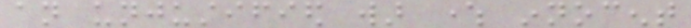an unjustified war where innocent
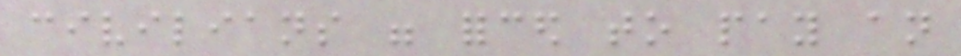civilians were forced to pay an
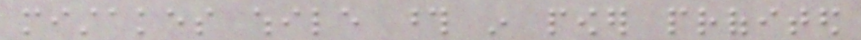mistakes while those in power profited
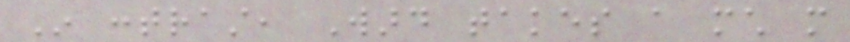In contrast, Ward takes a much more
